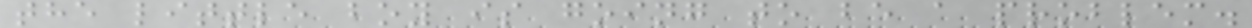the little boy is going to be a problem.
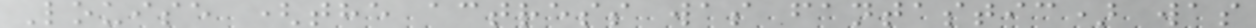Louise (the actress was fantastic) was
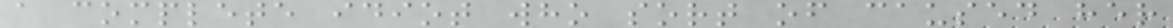a complete idiot who sort of caused her
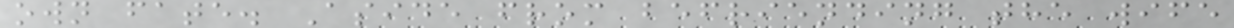own fate. Aside from befriending the wife
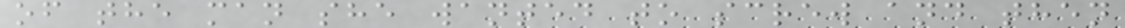of the man she wanted to screw and then
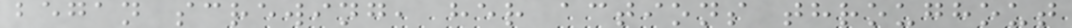began screwing, her actions throughout
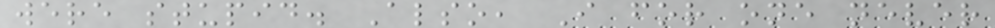were stupid. Also, I for one never
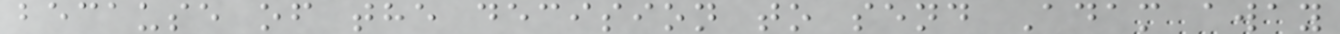because of the decision to send Adam away
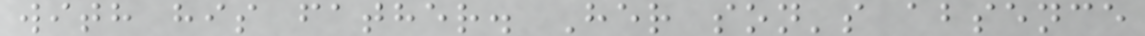with his father. Her son's absence
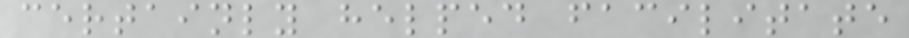certainly helped facilitate
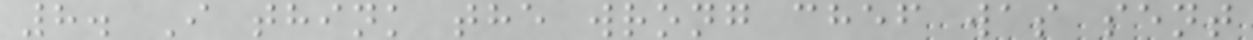8. I think the wrong chef was sent
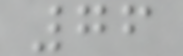76
